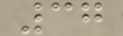37
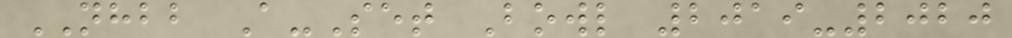NHBB A-Set Bowl 2019-2020
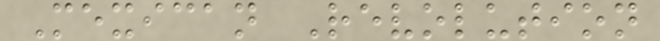Mexican Revolution
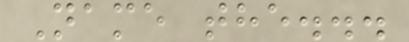Name the...
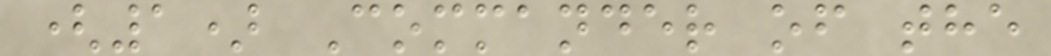(1) Commander of the
